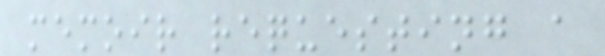memoir requesting a
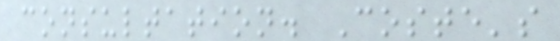consultation. Coste's
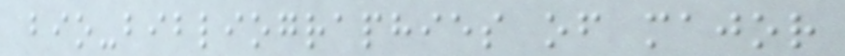bio-bibliographies of major
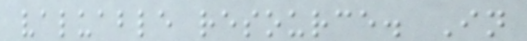valuable resource. In
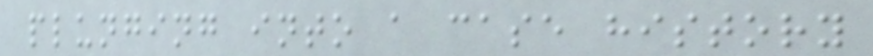plunging into a case history
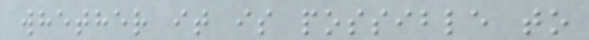whether it is possible to
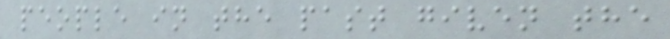people in the past given the
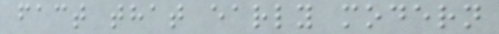fact that early modern
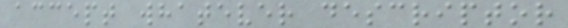accept whatever descriptor
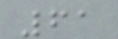61
